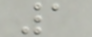1
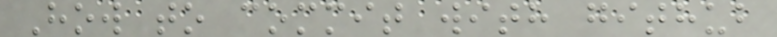How to commit with github
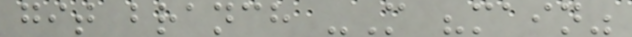git branch -M "main"
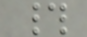#
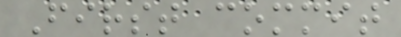First commit
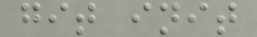git init
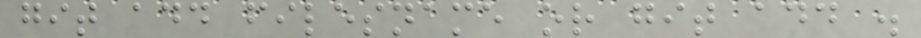git add filesname or git add .
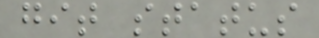git status
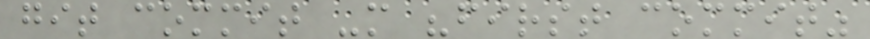git commit -m "first commit"
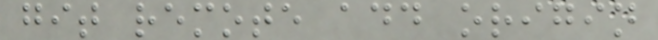git remote add origin
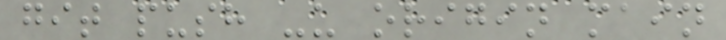git push -u origin main
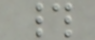#
